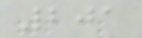201
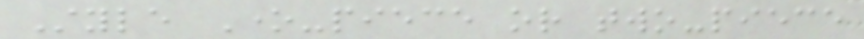Style One-piece or two-piece
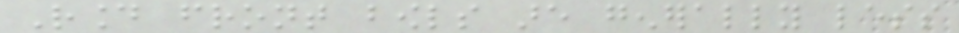Round front bowls are generally less
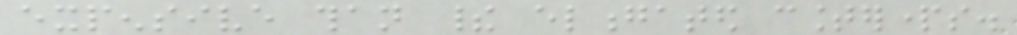expensive than their elongated counterparts.
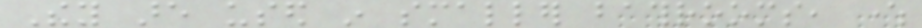They are used in smaller bathrooms, where
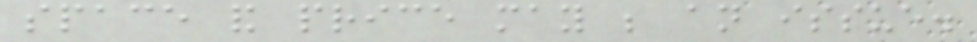space and price may be an issue.
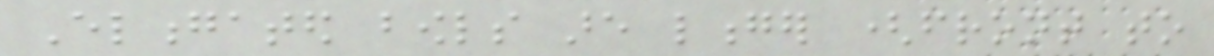Elongated bowls are longer (front to
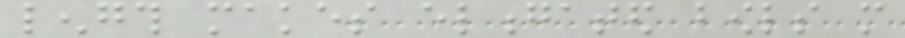length makes elongated bowls more
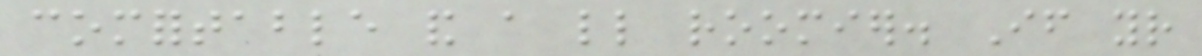comfortable and a little roomier. If your
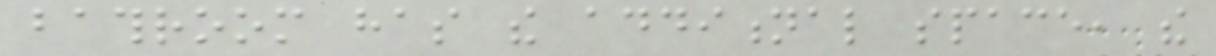bathroom has the additional space, the
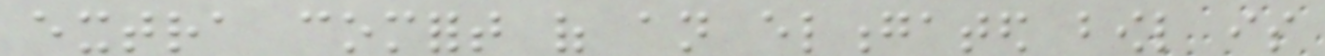extra comfort of an elongated bowl is
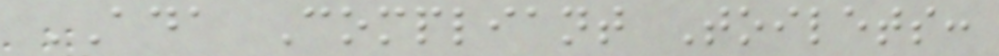ADA Compliant Toilets:
